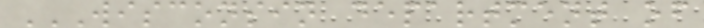WISCONSIN DEPARTMENT OF
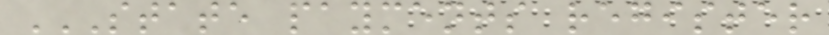STATE PAYMENTS REGISTER
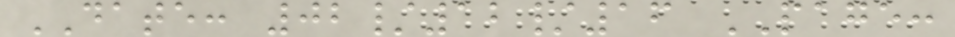DATE: 02/12/16 PAGE:
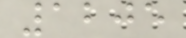1205
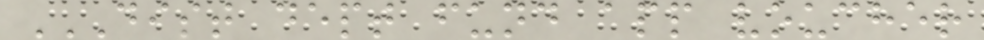DIST DEPT FUND APP VOUCHER
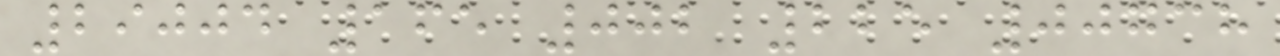29004 165 002 225 00738
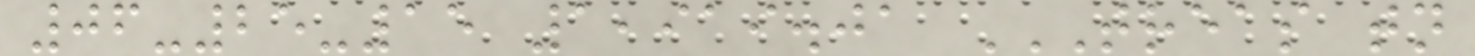06-25-15 1,919.01 TREAS TN
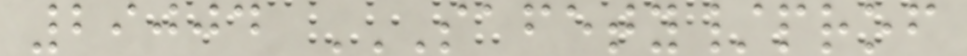29004 SAFETY/PROF
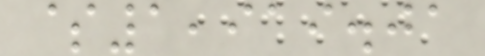$1,919.01
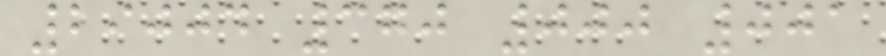29004 370 000 001
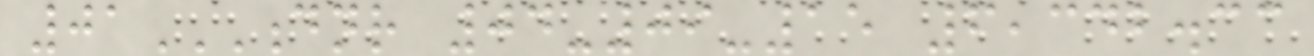01DNR 04-09-15 6,342.33
